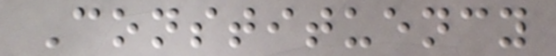Constituency
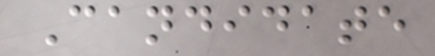Candidate
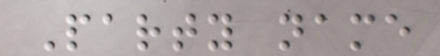Party name
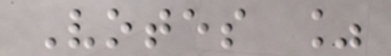Votes %
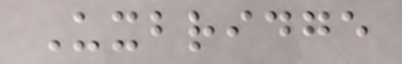Uxbridge
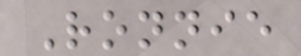Ronnie
